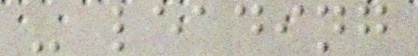- leading
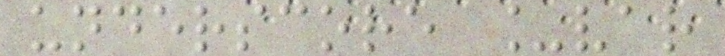underscore _var
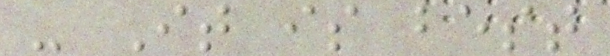- It is best
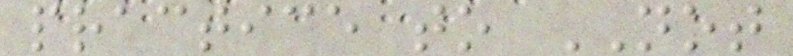practice to NOT
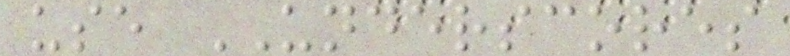use UNDERSCORES
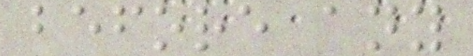before any
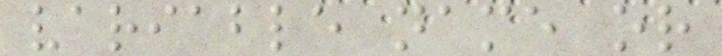variable name or
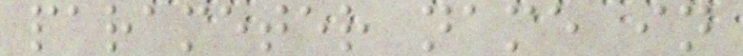parameter name in
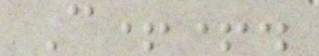C++.
